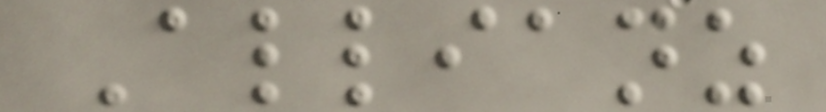Allianz
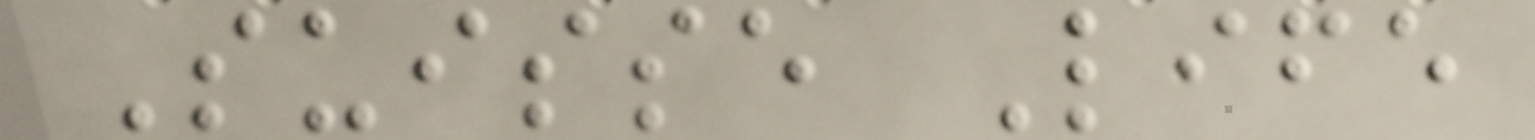Suisse Life
